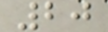20
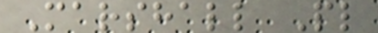Marshall Pl
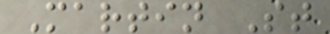Martin St
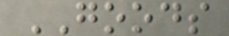GOODS
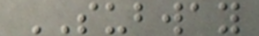SUBWAY
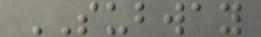SUBWAY
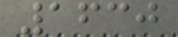1630
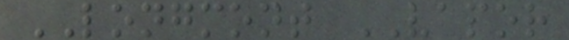LONGMONT VAPOR
